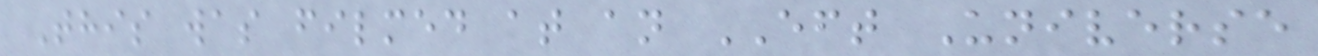This was filmed at an EFT Universe
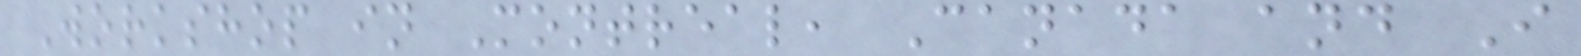Workshop in Montreal, Canada and I
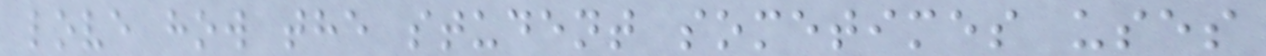love how the student sometimes uses
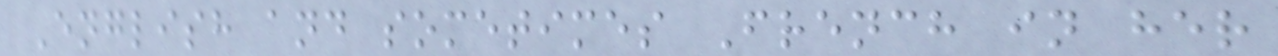English and sometimes French in her
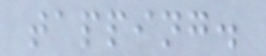tapping.
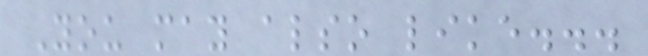You may also like...
